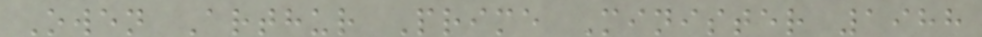Owen Arthur Prime Minister 1988
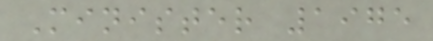Minister 1975
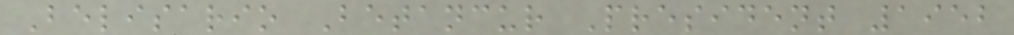Belisario Betancur President 1952
